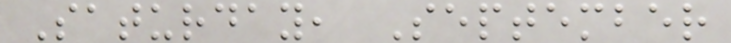Saturday, September
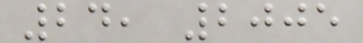24, 2005
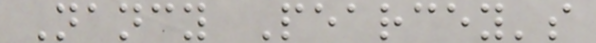Nancy Pearcey's
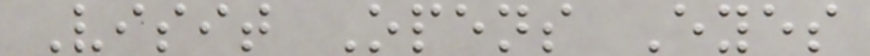Visit Opens Eyes
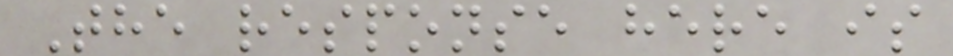The response here is
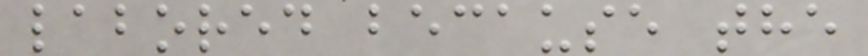labored because the
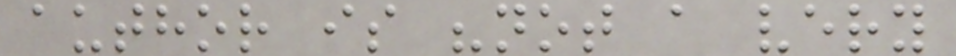author is "not a very
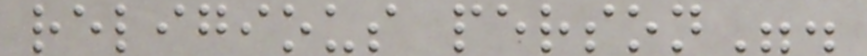religious person".
